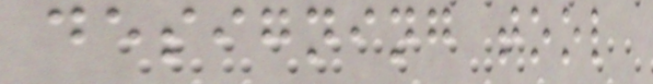designing tool
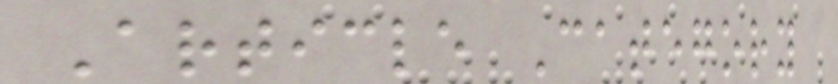Article Category
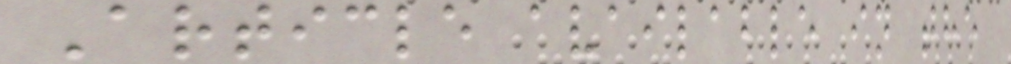Article available in the
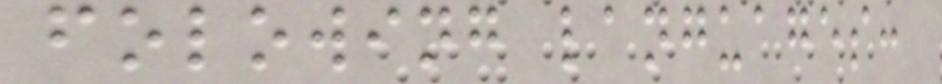folowing languages:
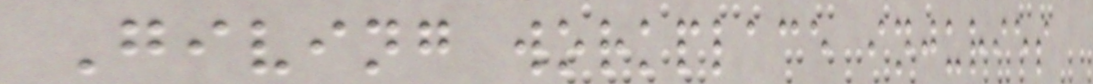Giving workplace injuries
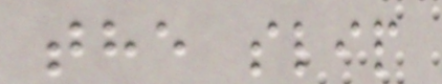the slip
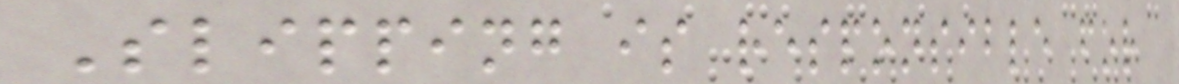Slipping is responsible for
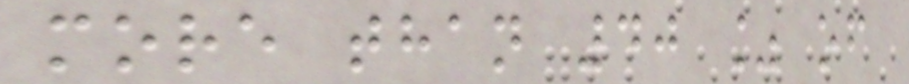more than 40 % of
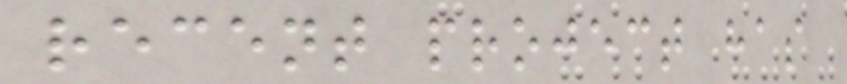recent project has
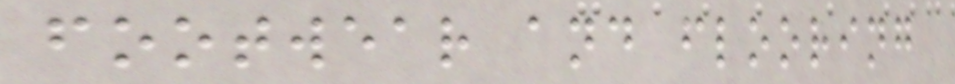footwear and flooring
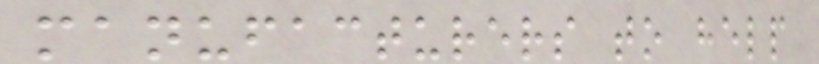manufacturers to help
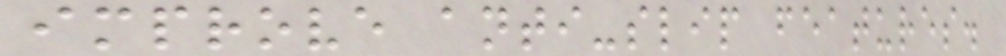improve anti-slip features.
